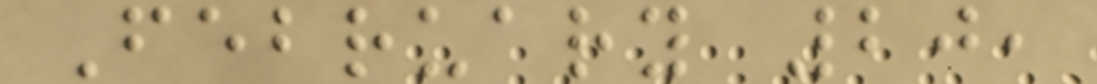February 20,
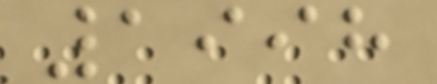1998
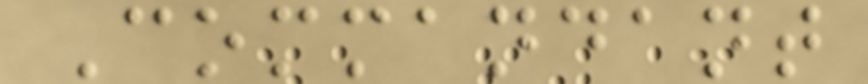Commandant
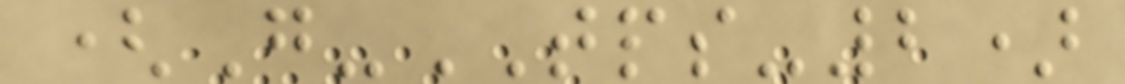(G-TPS-2)
